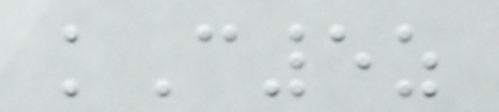kC5z
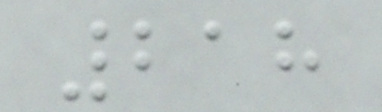218
